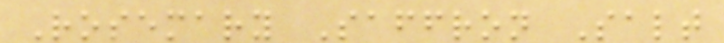Rosemary Saffron Salt
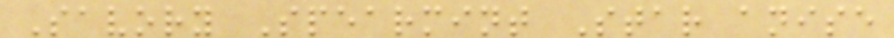Savory Spearmint Star anise
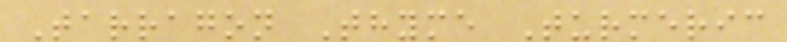Tarragon Thyme Turmeric
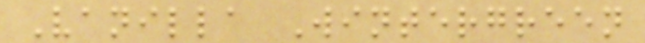Vanilla Wintergreen
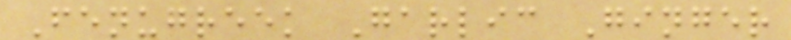Fenugreek Garlic Ginger
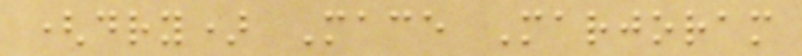(dry) Mace Marjoram
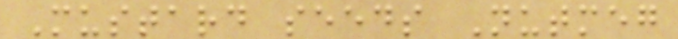Mustard seeds Nutmeg
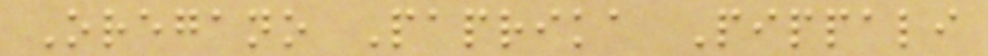Oregano Paprika Pippali
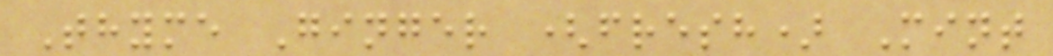Thyme Ginger (fresh) Mint
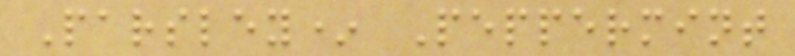Parsley* Peppermint
